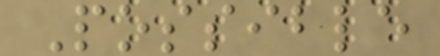Possible
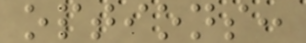options:
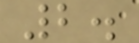2.
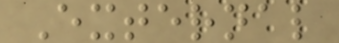External
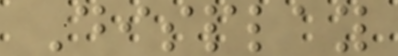Display
